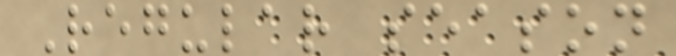Regular season
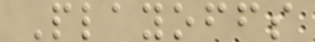Playoffs
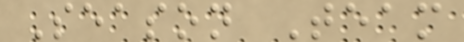Season Team
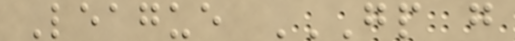League GP G
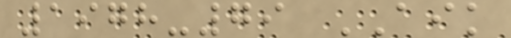1978-79 AIK
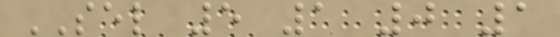SEL 5 1 0 1
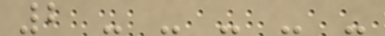2 - - - - -
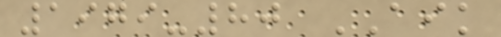1979-80 AIK
